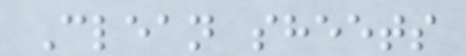Clean sheets
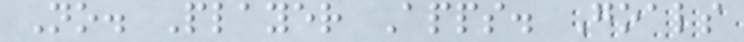No. Player Apps. Goals
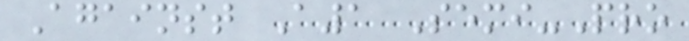Against A1 Semi-Pro
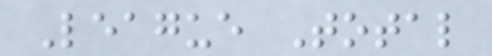League Total
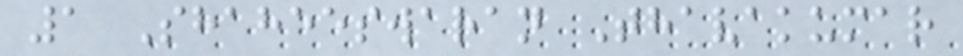1 Shaheeswaran Thavakumar
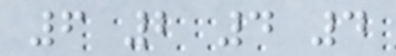6 2 4 4
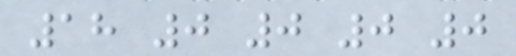18 0 0 0 0
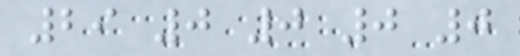29 0 0 0 0
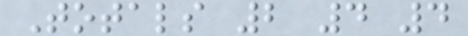Totals 2 4 4
